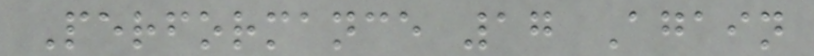Performance 17 Again
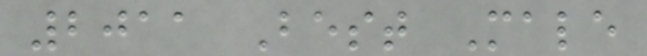2011 Best Male
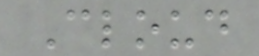Cloud
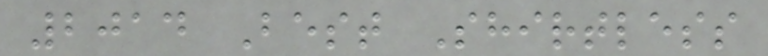2014 Best Shirtless
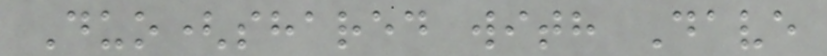Duo(shared with Dave
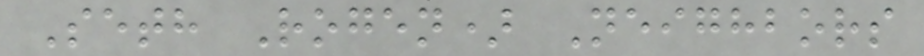Seth Rogen) Neighbors
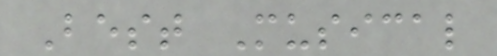Best Musical
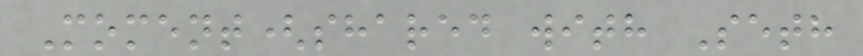Moment(shared with Seth
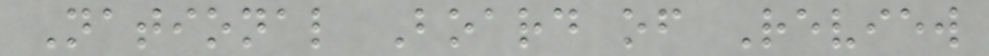National Board of Review
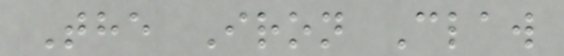The Iron Claw
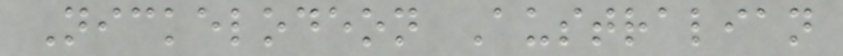Nickelodeon Australian
